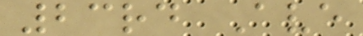23rd Ave
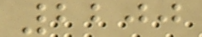2200
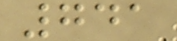741
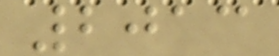2013
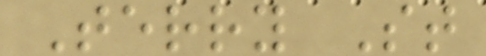Terry St
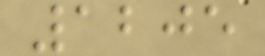1205
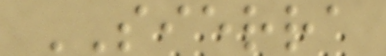SIERRA
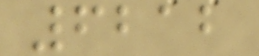6212
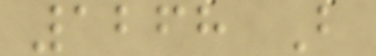1268 B
